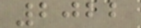2022
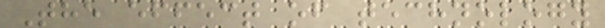The effect of technology
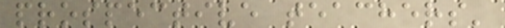prospective teachers'
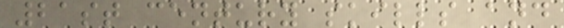21st century skills and
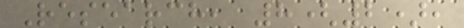Research, 8(2),
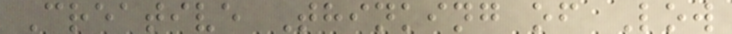Creative Thinking of Low
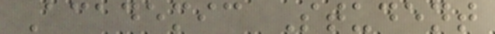Academic Student
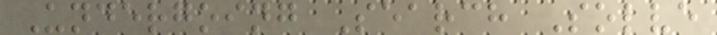Undergoing Search Solve
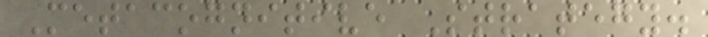Metacognitive Strategy.
